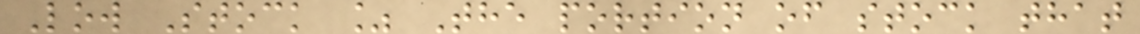Low Stock % The portion of stock that
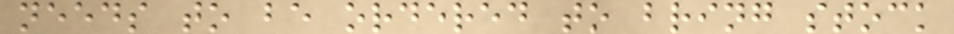needs to be ordered to bring stock
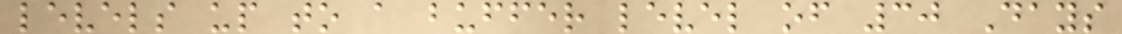levels up to a buffer level of 30 Days
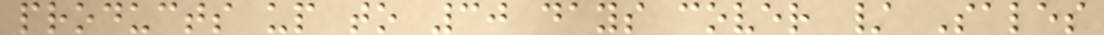products up to 30 days cover / Sales
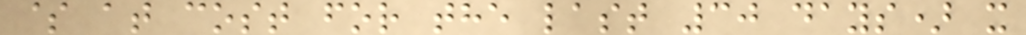$ at cost for the last 30 days) x
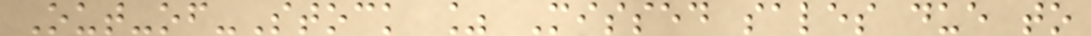Out-of-Stock % Missed sales due to
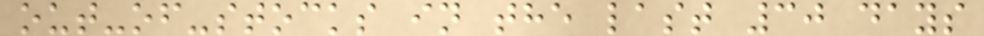out-of-stocks in the last 30 days
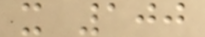x 100
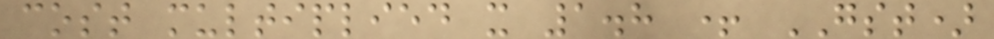cost multiplied x 1.8 + GST)
